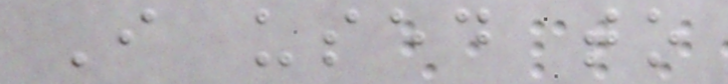I used to
